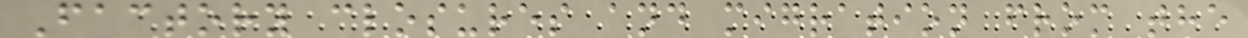Factory closures and migration from the
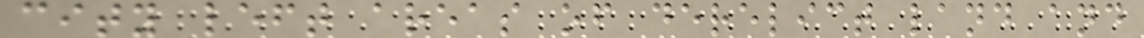city left areas of derelict land and
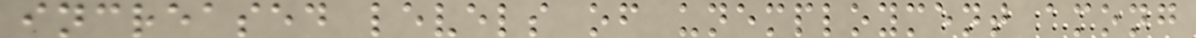increased levels of unemployment among
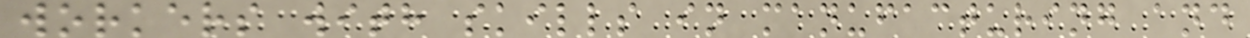workers with skills in manufacturing and
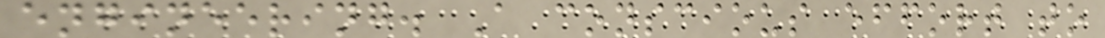engineering. A conscious effort to
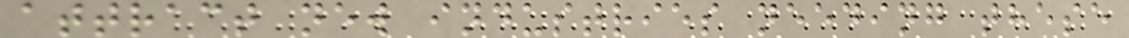attract new industries needing these
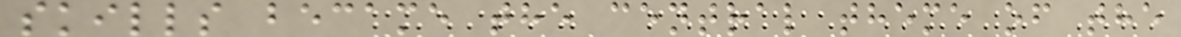skills became the central theme of the
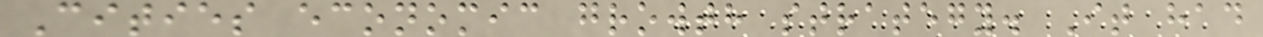Cities economic growth strategy. It had
